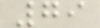79
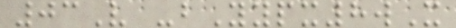03V -bYypx8wX
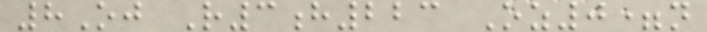8Oj R3h223 Oz0=n
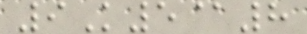9K5@8
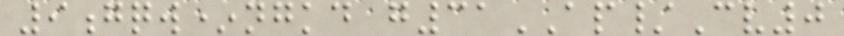9gqw*ngkd g31AP/Cv0
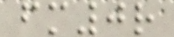fm0r
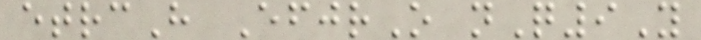etrcH EfjrO nQ9Y
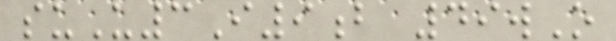suU3I9b 49wO
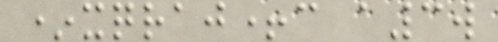*xqraj+c a3w
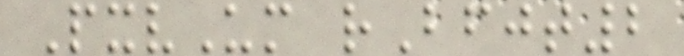PxvUm rBfjt2
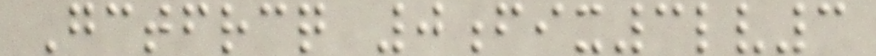Gctfrcq 0fix3lv3
